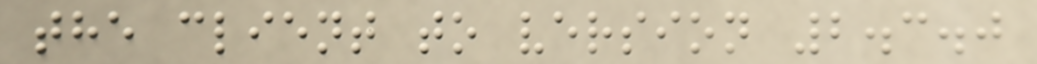the client to version 2.3.0
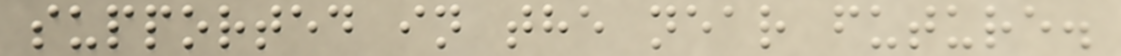supported in the near future.
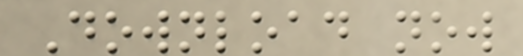Download now
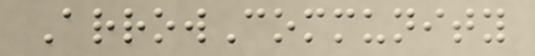ArrowCommunity
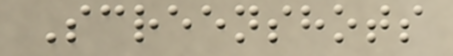Screenshots
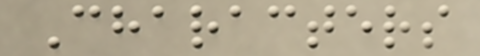Characters
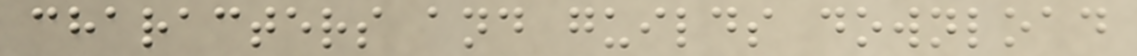characters and guilds download
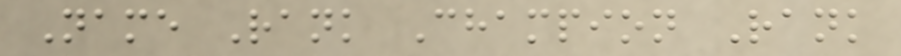Name Rank Champion Rank
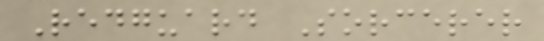Redguard Sorcerer
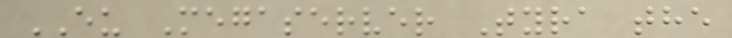EU Megaserver Tyra the
